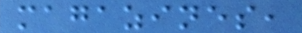magazines,
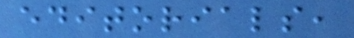editorials,
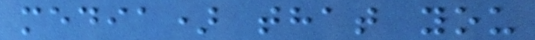media) that you
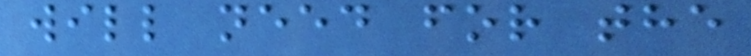will need for the
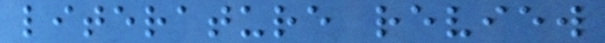literature review
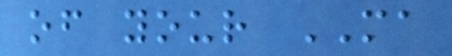of your MA
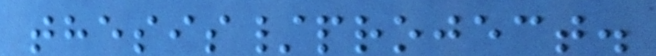thesis/project.
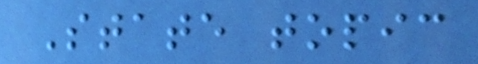State topic
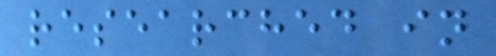researched in
